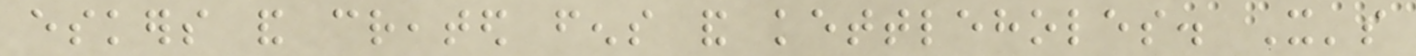eskers and created fens and kettleholes. It's
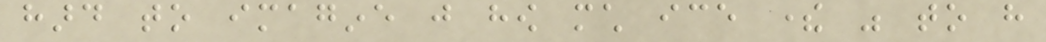hard to imagine just how much ice there was to have
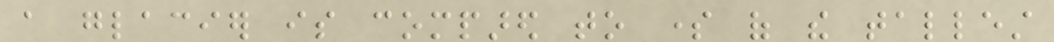a glacier is compared to some of the tallest
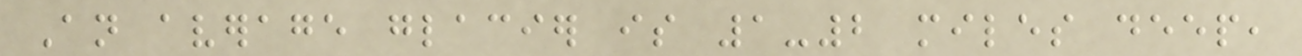An average glacier is 1-2 miles deep,
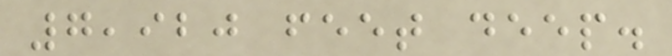7,920 feet deep.
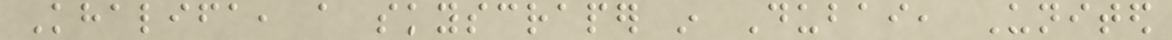Khalifa, a skyscraper in Dubai, United
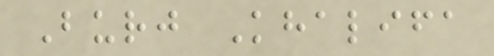Burj Khalifa
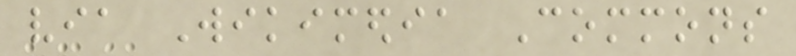via Wikimedia Commons
